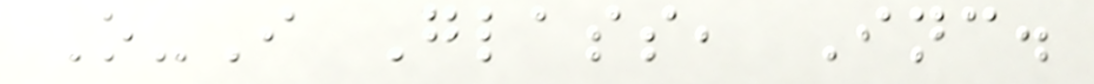O-I Glass, Inc.
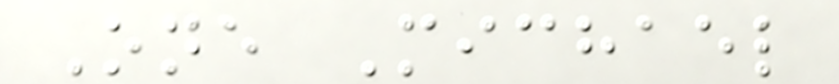One Michael
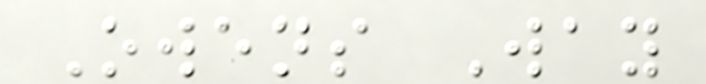Owens Way
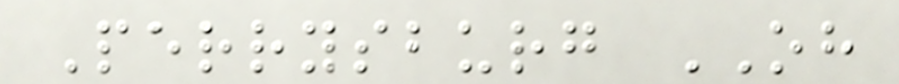Perrysburg OH
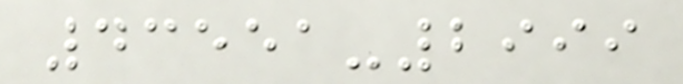43551-2999
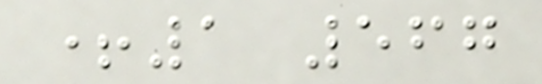+1 567
